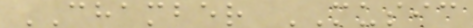CHAMBER MUSIC
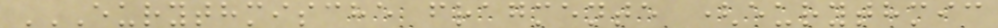EURYTHMISCHE FRAGMENTE (EURYTHMIC
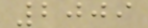2009
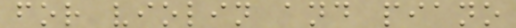for violin and piano
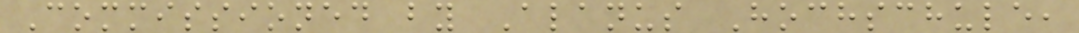Commissioned by Alanus Hochschule,
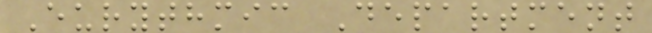Eurythmic Department
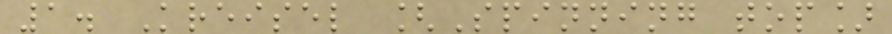1. Kreisel [Spinning top]
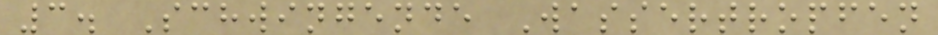3. Schwingende Wassertropfen
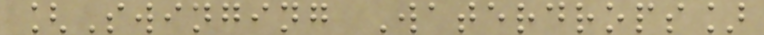[Swinging Waterdrops]
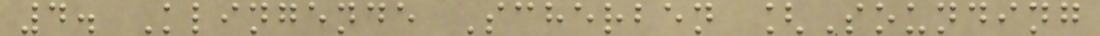4. Klingende Scherben [Sounding
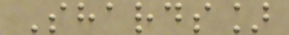Shards]
